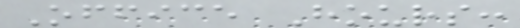Office Hours:
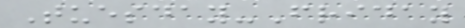Tuesday-Friday
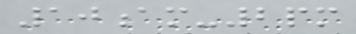10am-2pm
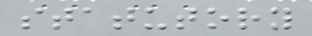statutory
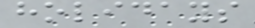holidays
